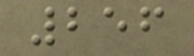256
